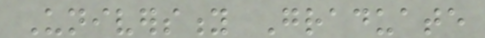University Graduate
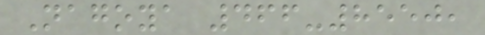Nagoya 466-8550,
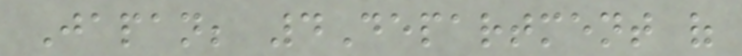Japan; 4Department of
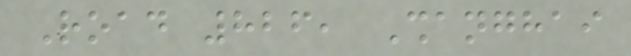Road 826, Shanghai
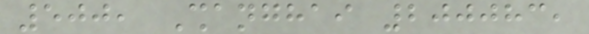500, Shanghai 200083,
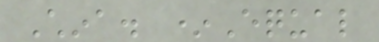China. *Equal
